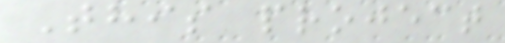This project
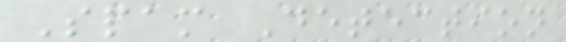Spam Detection
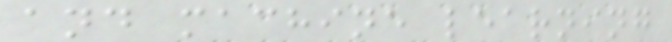and machine learning
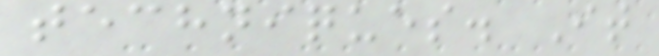techniques. It
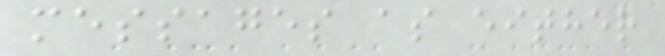messages as either
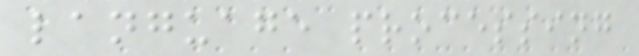language processing
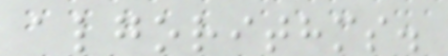algorithms.
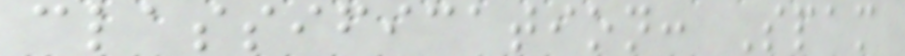classification: Spam
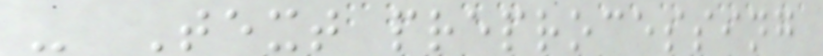- Text preprocessing
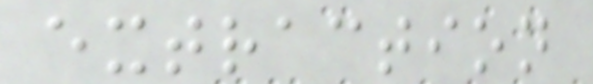extraction
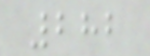282
